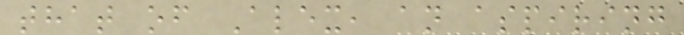that of Alex, an aspiring
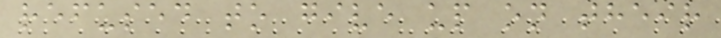refused to give up on their
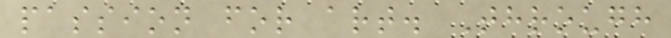passion for art. Through
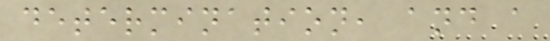determination, and a
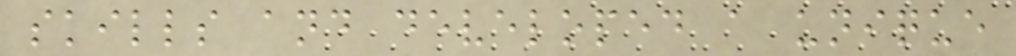skills and developed a unique
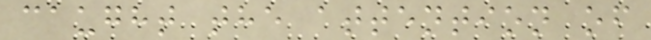caught the attention of
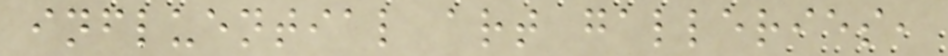influential art galleries,
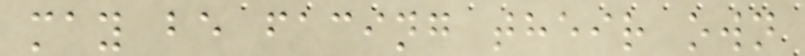may be facing their own
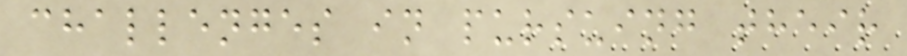challenges in pursuing their
